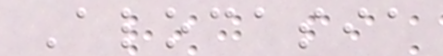Alocasia
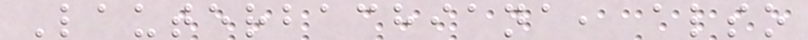Lauterbachiana, also
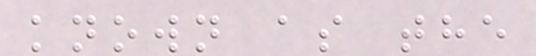known as the
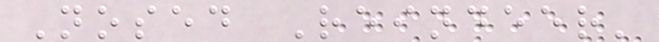Nosed Reindeer'
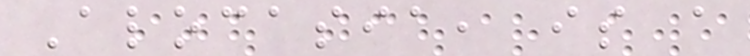Alocasia, is a
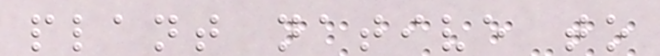plant native to
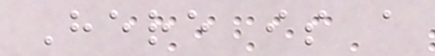Here is a
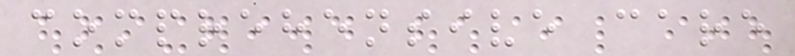comprehensive care
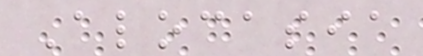Alocasia
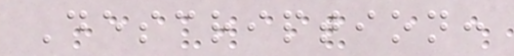Description:
